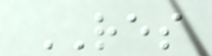RES
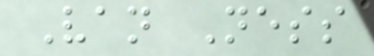Van Ness
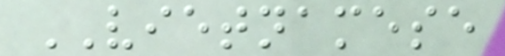VIETNAMESE
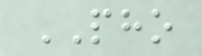PHO
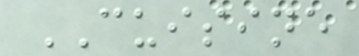CUISINE
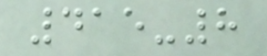415-8
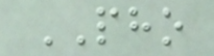PHO
